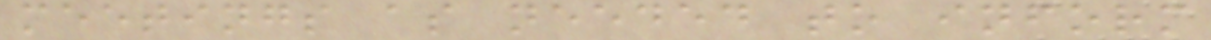meetings as needed to inform
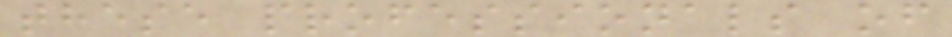these professionals of
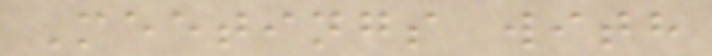Meetings with
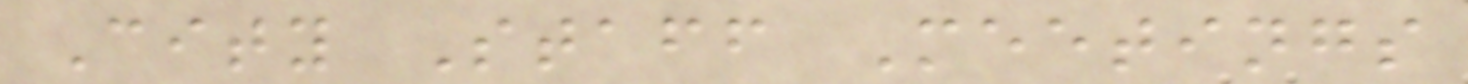City Staff Meetings
